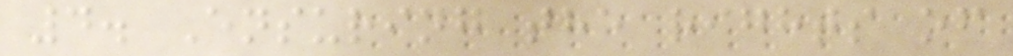4. Ensuring the rights of
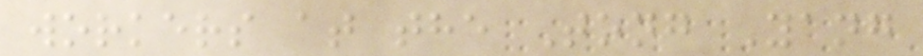workers at the Tong Yang
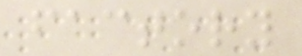factory
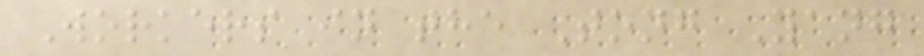Workers in the Tong Yang
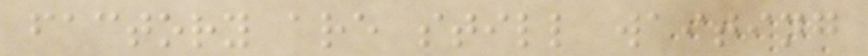factory are still waiting
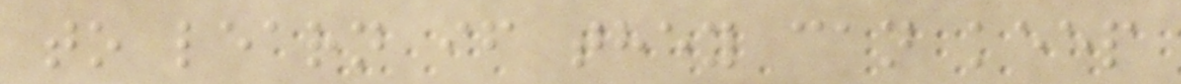to learn if they can keep
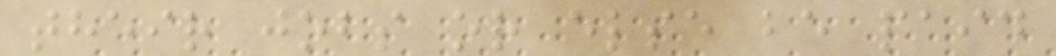their jobs or else be paid
